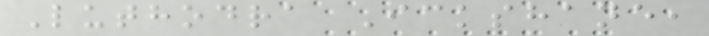Luthodra Ickshane,
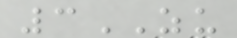3ZU
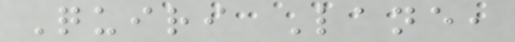Quiri Lane,
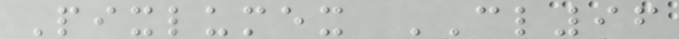Pixlumex CL96
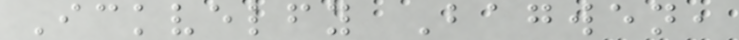Ickvelfy Bagwen,
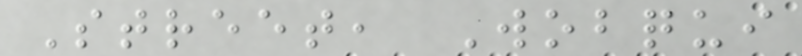Street, Wobqui
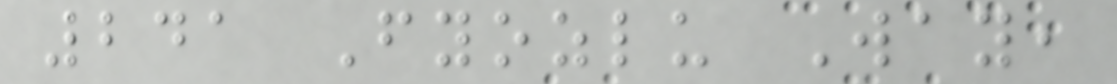241 Fyozlu Way,
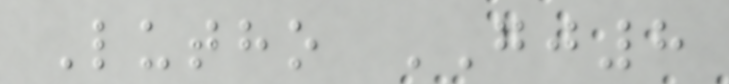Lutho GJ8
